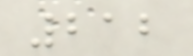212
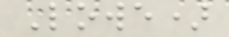Lowe)
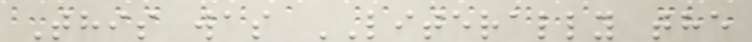This was LITERALLY the
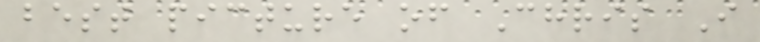best picture of Chris I
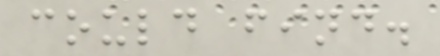could find.
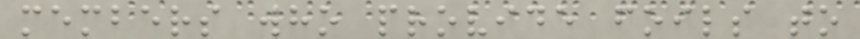members who provide foils to
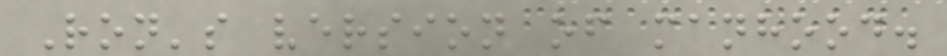Ron's version of manhood.
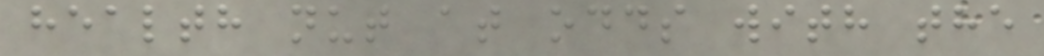health nut at odds with the
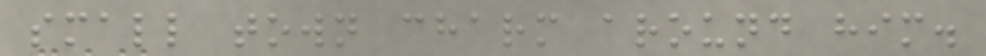small town charm around him.
